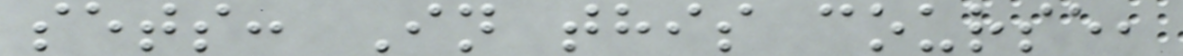sets: In this course,
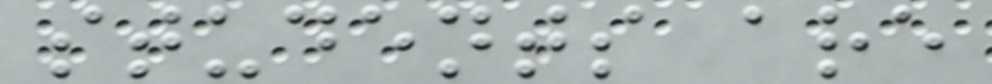students are
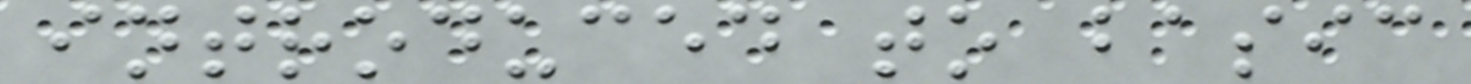introduced to basic
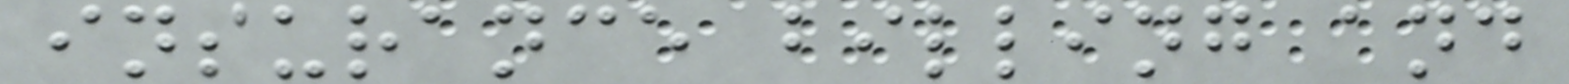insurance billing and
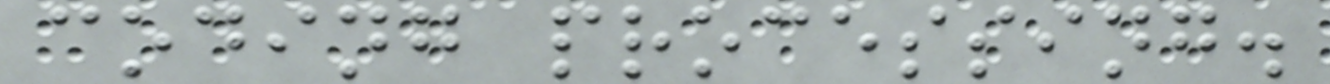coding processing.
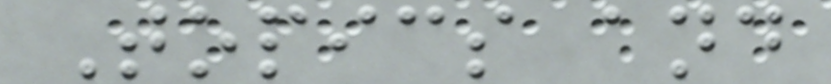Topics and
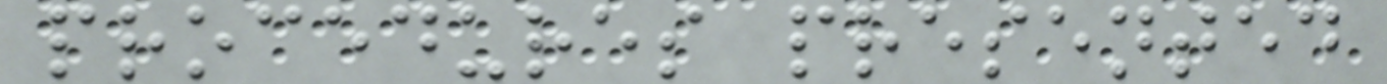procedures presented
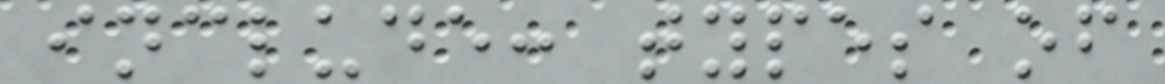include: types of
